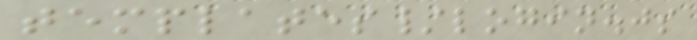templates/login.js
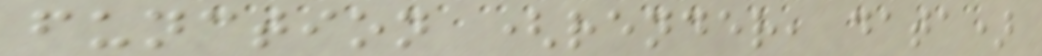function (render, data)
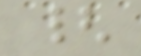{
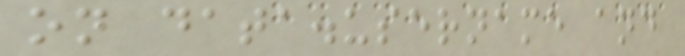on data.username and
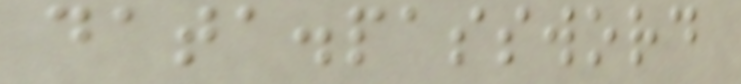data.password
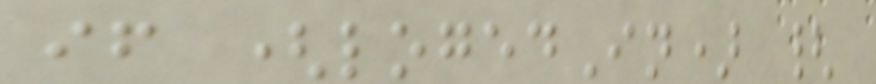if (logedIn) {
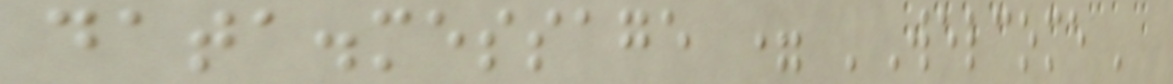data.message = 'Welcome '
